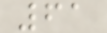61
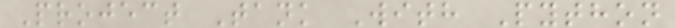Project Tank With Python
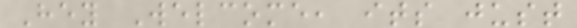Hey Welcome, its just
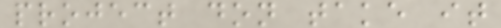project don take it
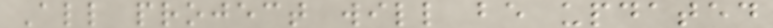All project will be updated
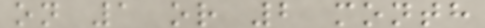on 1 or 2 month
